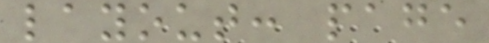layout: page
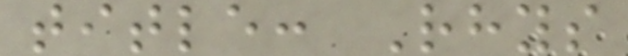title: Rhys
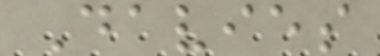Davies
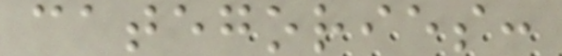categories:
